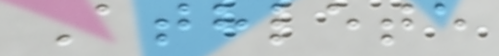Athlete
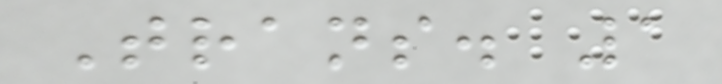Trans. 1
